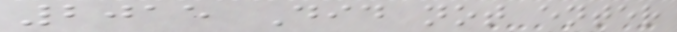2015 Did not enter
